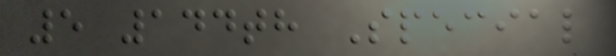5 144th Special
